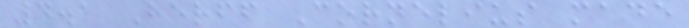4.1 Herff Cornelius made
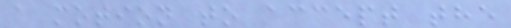a motion to accept the
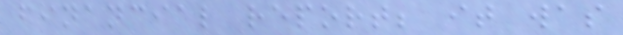financial report; it was
